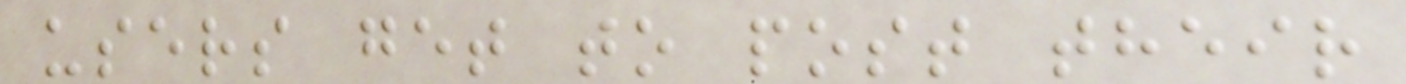users get to post their
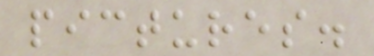pictures.
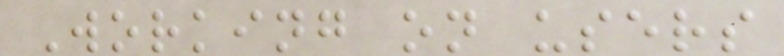Working on users
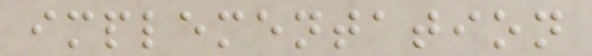implementation
